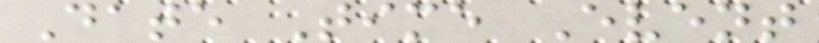Date Time Event
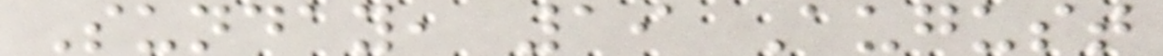Sunday, 19 August
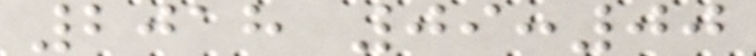2018 09:00
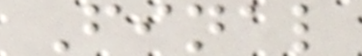Final
